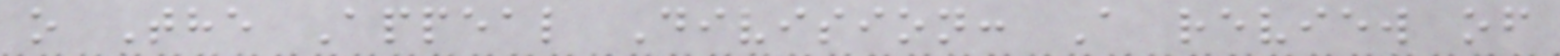o The Appeal Division: A review of
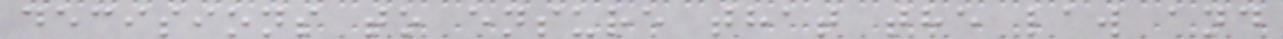decisions to ensure that the law and
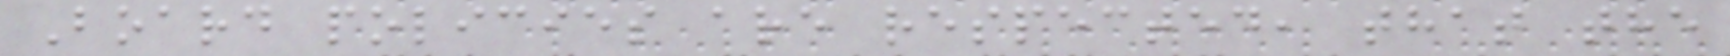Board policies are respected, that the
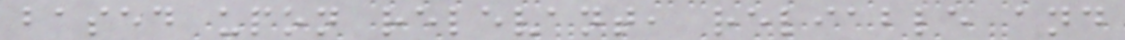based upon relevant, reliable and
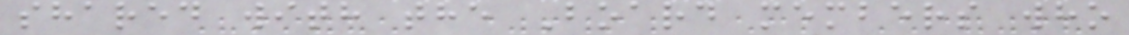shared with the Board members who
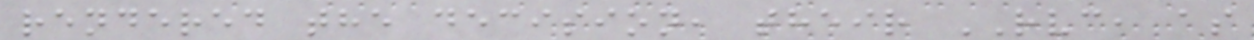rendered the decision, their RVC, as
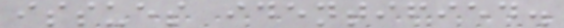issues identified.
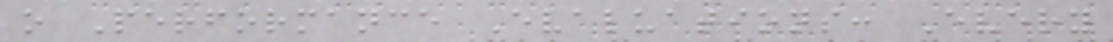o Performance Evaluations: Every
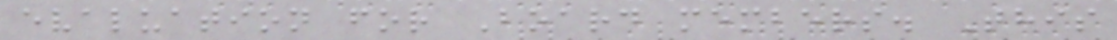evaluation for Board members. This
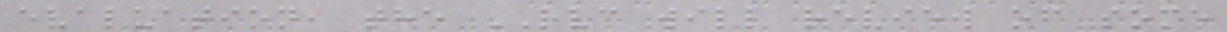evaluation, the RVC will review of some
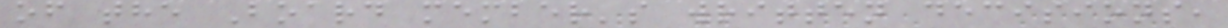of the Board member's written decisions,
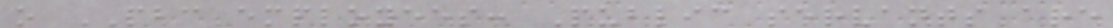o PBC employees: Public servants are
